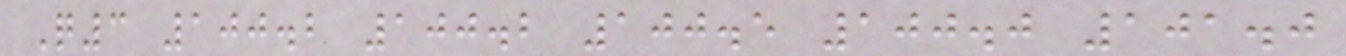Q3 100.2 100.2 100.5 100.0 101.0
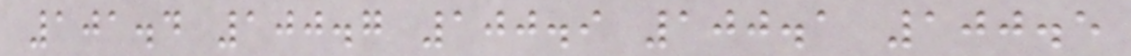101.4 100.7 100.9 100.1 100.5
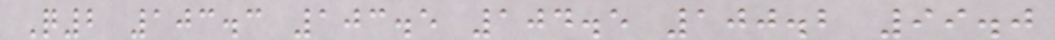Q2 103.3 103.5 104.5 100.2 99.0
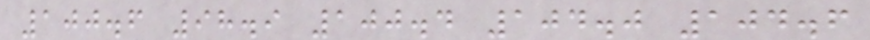100.6 98.9 100.4 104.0 104.6
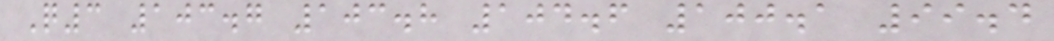Q3 103.7 103.8 104.6 100.1 99.4
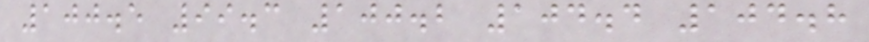100.5 99.3 100.2 104.4 104.8
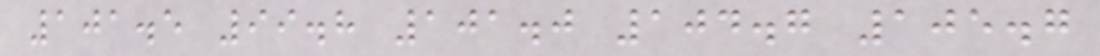101.5 99.8 101.0 104.7 105.7
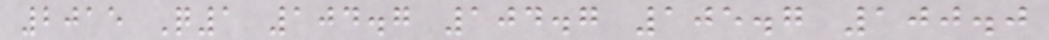2015 Q1 104.7 104.7 105.7 100.0
